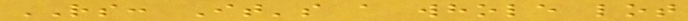RS: It's a whole lot
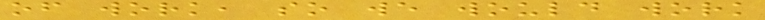of work, so we would work
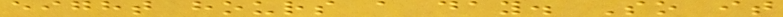eight hours a day. So it
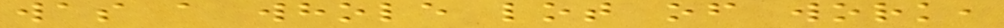was a whole lot of work,
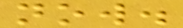now.
